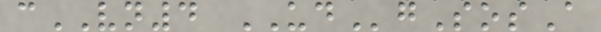cVN4 UDgSosA
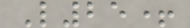L25+
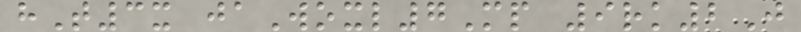hT3x jaWoxl7Mp 9rk2J
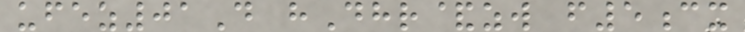ufez01D hDhr&zw f5cx
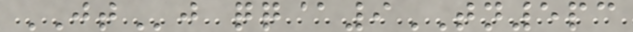JTj qq@9TN5pc
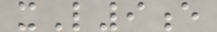xL9e
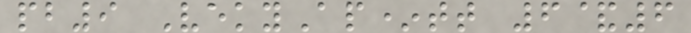pb9 VekyAp*tt 6&6
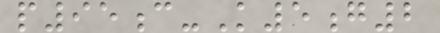p95c-K5g2
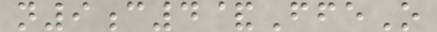n9c4&FfeO
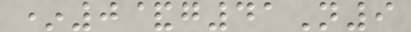*0&g41N9
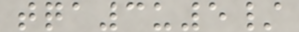tqa3u5/
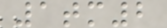1tm2
